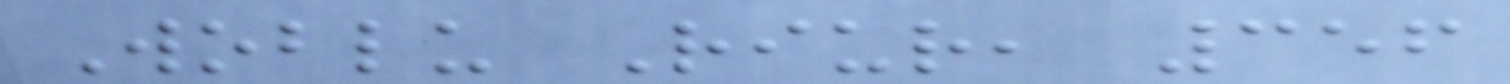Woblu Riur, 356
